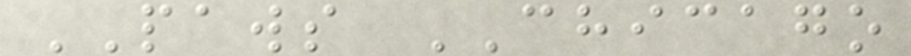PAWS CHICAGO
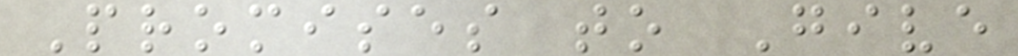Promises to Give
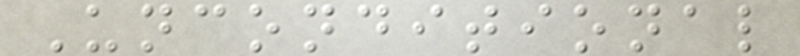Unconditional
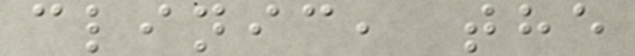clinic, the
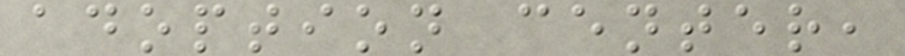adoption center,
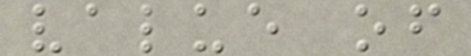value of
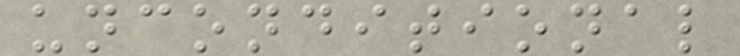unconditional
